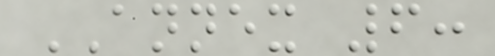ANNEX 6:
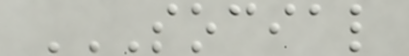SOCIAL
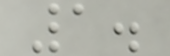1.
